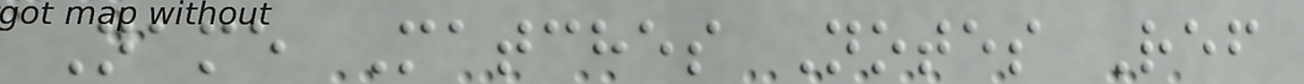Name Matches Notes Ref
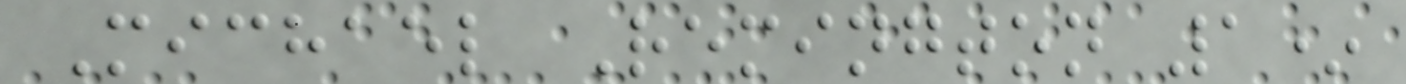Michael Remington 1*
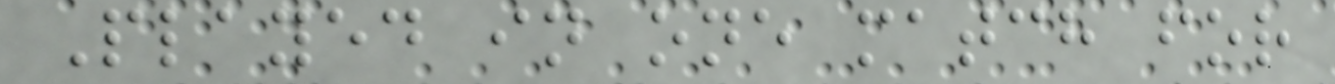Played in one match for
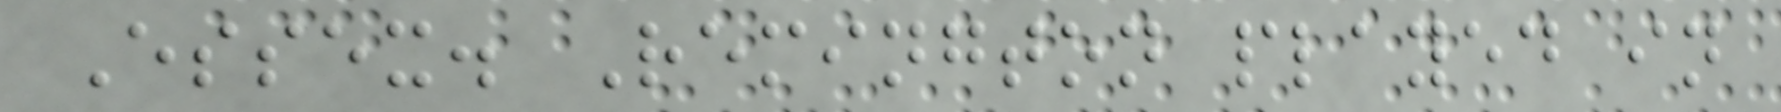Essex. Remington played in
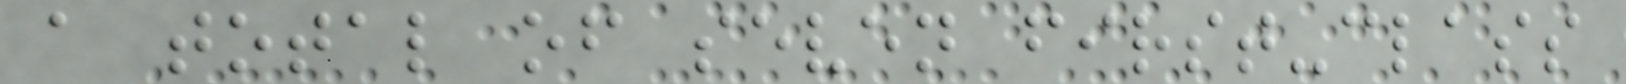a total of seven first-class
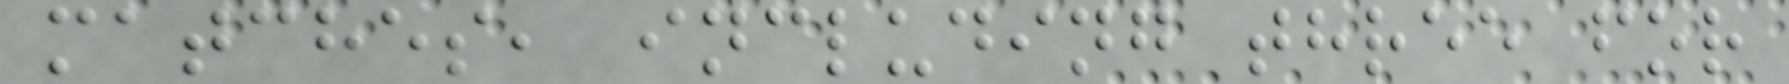matches, including three for
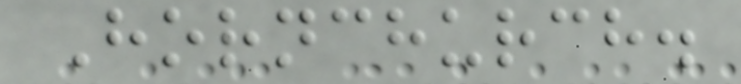Hornchurch.
